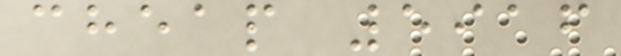cheap 5916
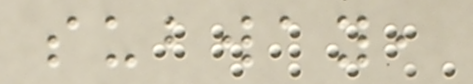subway,
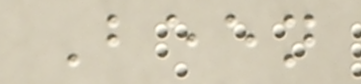Been
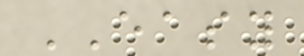EASY
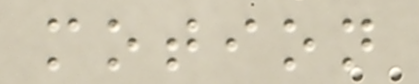motion
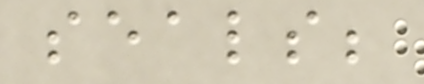seals;
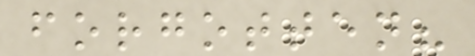forgotten?
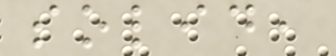solid,
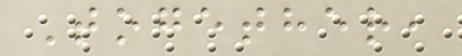Together,
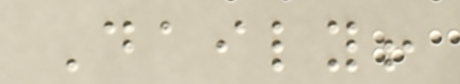Daily!
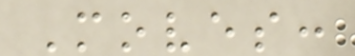Moves:
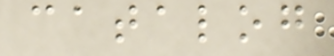catalog
